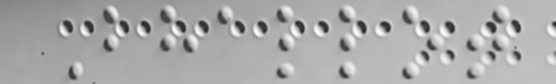Bhallot
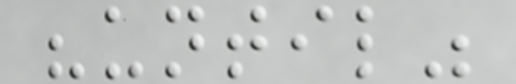"until"
